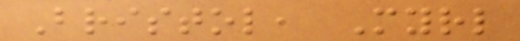Bristol, Myrl
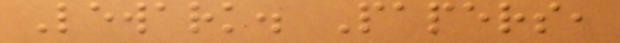Lewark. Papers,
